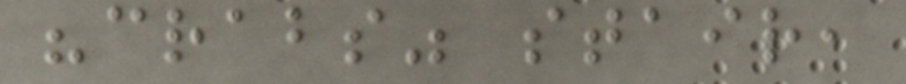"crabs" stair,
